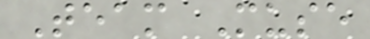Team Muse
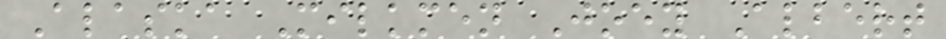Alaska Milkmen Joey Albert
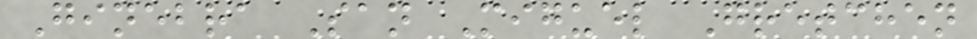Ginebra San Miguel Gretchen
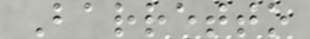Barretto
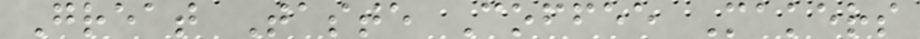Great Taste Coffee Makers
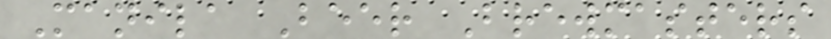Manila Beer Brewmasters
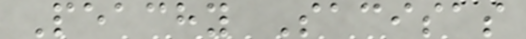Peachy Sacisas
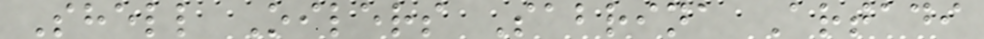Shell Oilers Sabrina Artadi
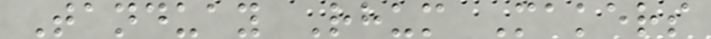Tanduay Rhum Makers
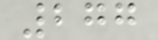277
